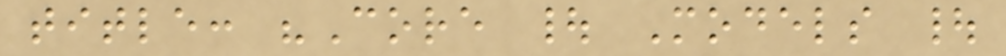title: "Core | Models |
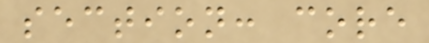section: core
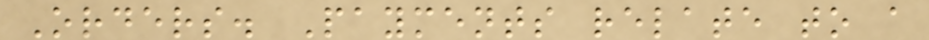Orders. Payments relate to a
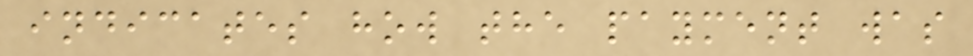indicates how the payment was
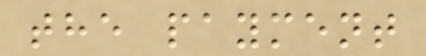the payment
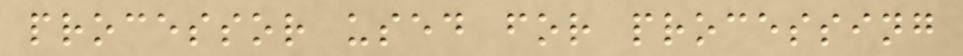processor used for processing
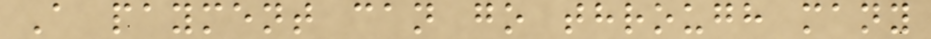A payment can go through many
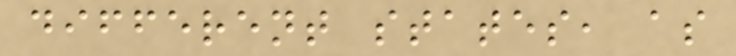different states, as
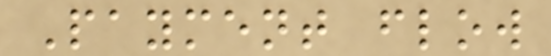Payment flow
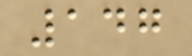147
